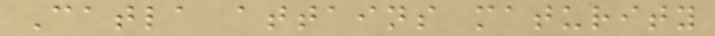Catla attains maturity
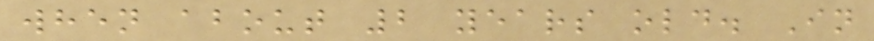when about 2 years old. In
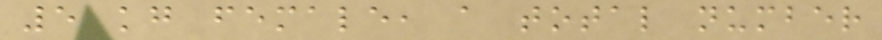5 kg female, a total number
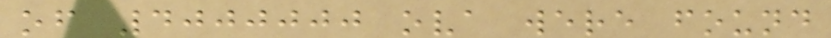of 4000000 ova were found
